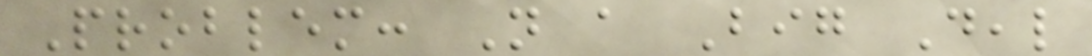Problem: Not a Big Deal
